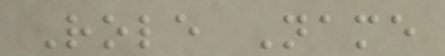Role Name
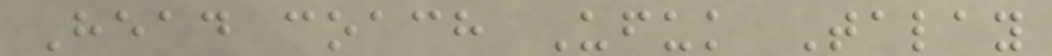Head coach Ufuk Talay
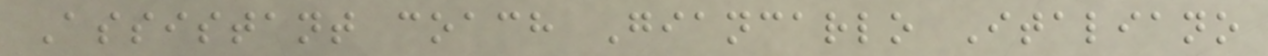Assistant coach Giancarlo Italiano
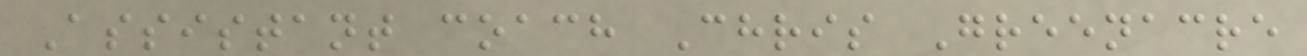Assistant coach Chris Greenacre
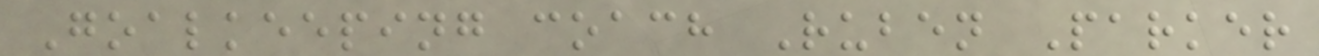Goalkeeping coach Ruben Parker
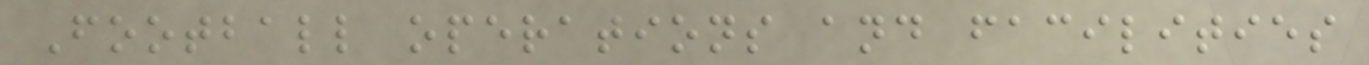Football operations and facilities
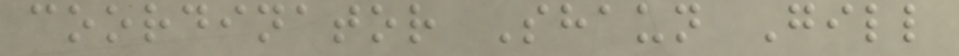coordinator Shaun Gill
